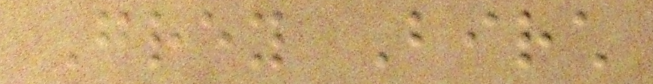Grey Birch
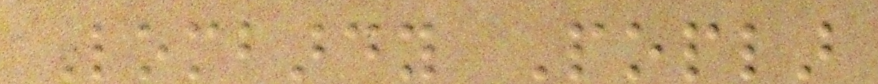Lombardy Poplar
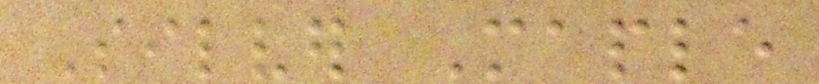Silver Maple
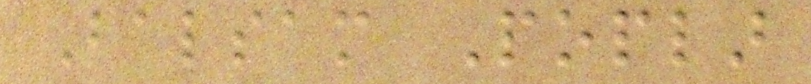Balsam Poplar
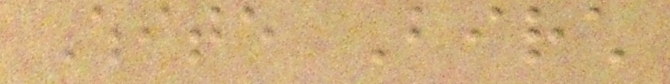White Birch
